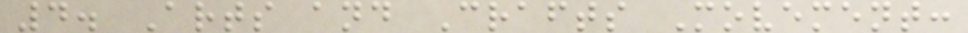4. Arts and Crafts Movement:
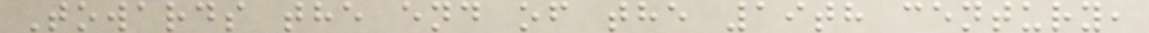Towards the end of the 19th century,
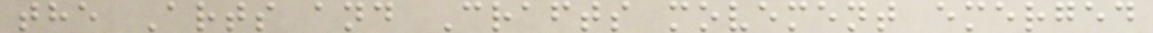the Arts and Crafts movement emerged
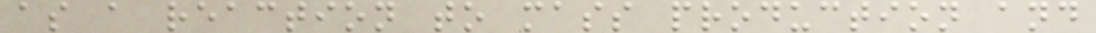as a reaction to mass production and
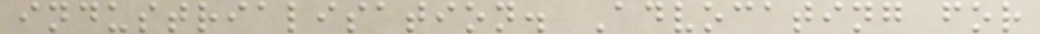industrialisation. Advocating for
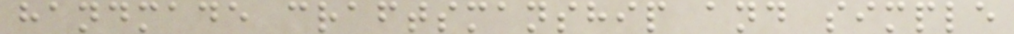handmade craftsmanship and simple
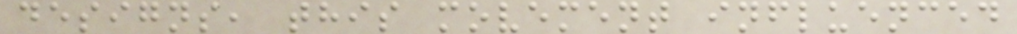designs, this movement influenced
